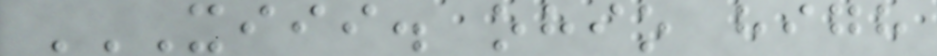XIII. OHIO HIGH
